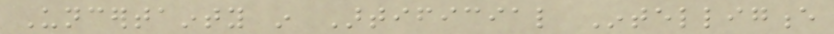Uncertainty in Artificial Intelligence
